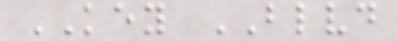KEY BLVD
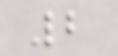2
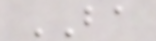BA
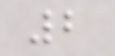2
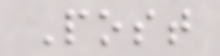Post
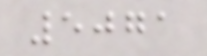5071
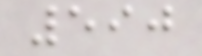590
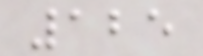125
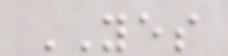YES
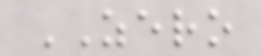ZERO
